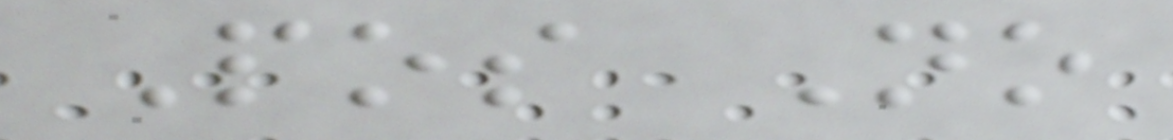Pos No
